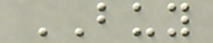BUY
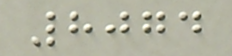8074
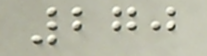270
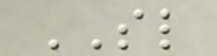SL
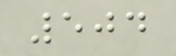504
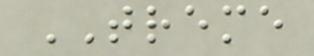TREME
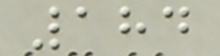184
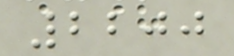2200
